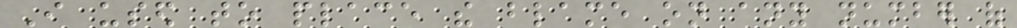I used to place the blame on any number of
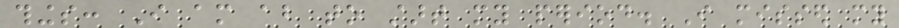things: I am about to start my period. I missed my
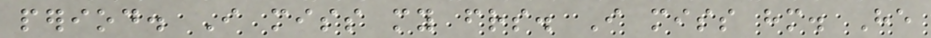period. I miss my friends. I miss him. He
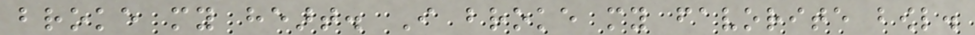broke my heart. I broke my favorite bowl.
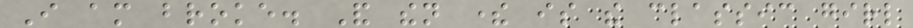I am broke. And then there is the classic girl
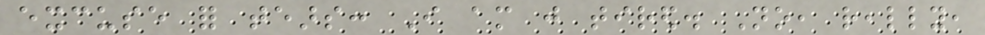excuse for tears: I am just tired. No, really,
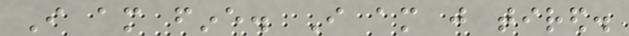I am fine. I am just tired.
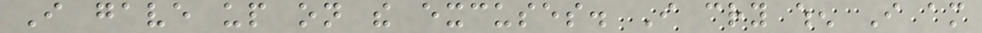I gave up on the excuses. I cry when I am
